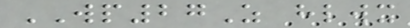WP27Z hlwx
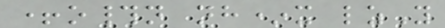+o#n nh*x lzY
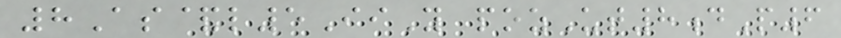8As&l5IiY pozUt8dP6
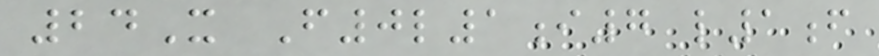24X F0l1i7 l1f
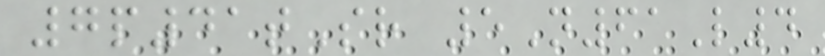7p41tSr 5N61L4
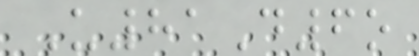U81D6o
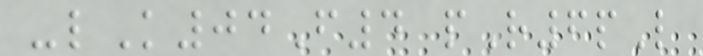-lK04F4 pR6pL
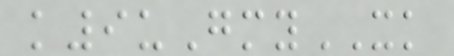k9uGmyXK
